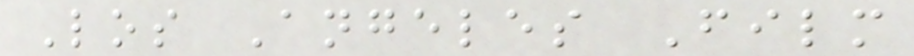Los Angeles Film
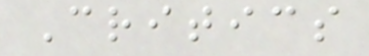Critics
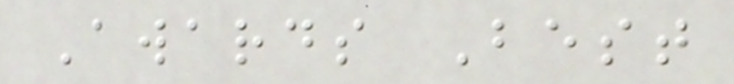Awards Best
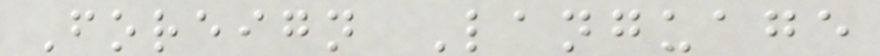Foreign Language
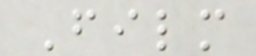Film
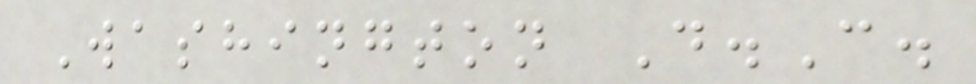Washington D.C.
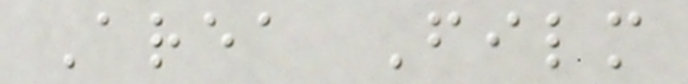Area Film
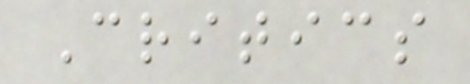Critics
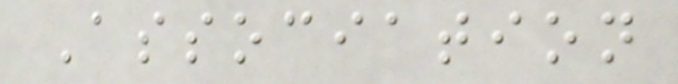Association
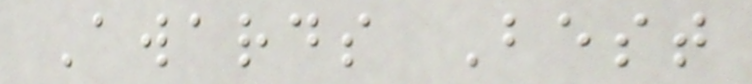Awards Best
